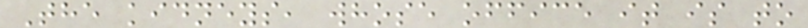The kidneys, whose office it is to
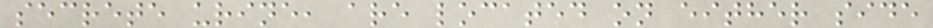secrete urine, are located on either side
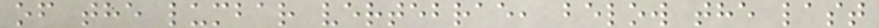of the lumbar vertebrae, below the last
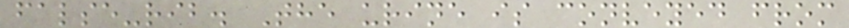false-rib. The urine is conveyed from
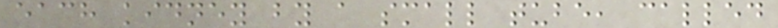each kidney by a small tube, called
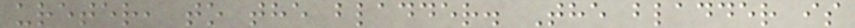ureter, to the bladder. The bladder is
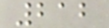212
